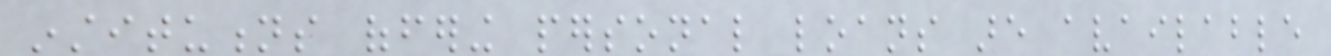institutions offering personal loans are available
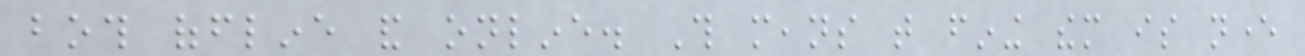both offline and online. This means that fining them is never
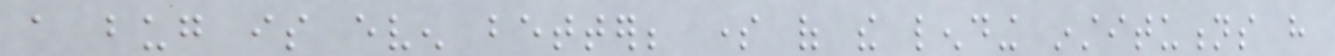a bug is even better; some of the lending institutions have
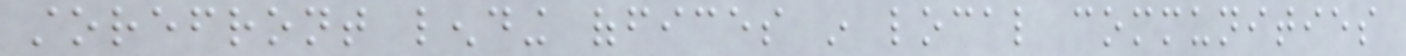storefront lending offices in local communities
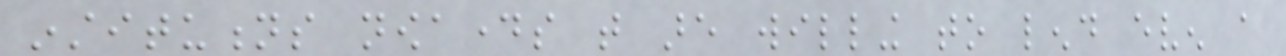institutions nowadays that are willing to lend even a
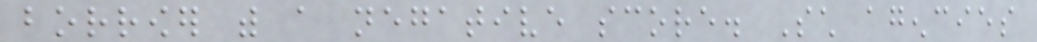borrower with a negative score. Such agencies
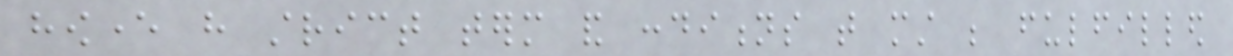however have strict term and conditions that must be fulfilled
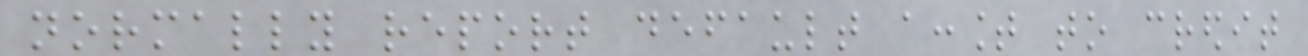normally report default account to credit
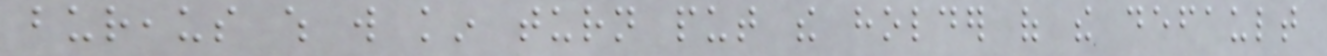bureaus which will kin turn put the holder of the default
